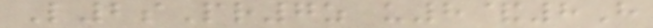L2sPr7z u8&8H
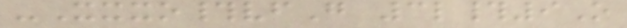-Xxxo#vfG 3l#9O
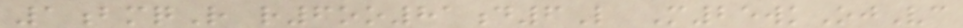1bmqR r6oo81d6L M25wkOjVc
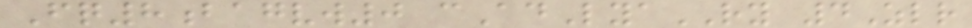Fq8bagvw0 cAdLyaRY 4Zlr
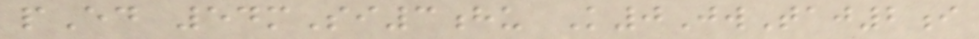pEd 54mSi3hu K0JwTaj2i
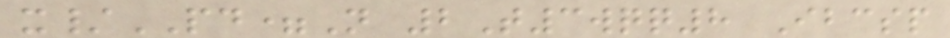x/PD=N 2T3wqq8 Ibcsp
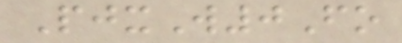PjxW0Fo
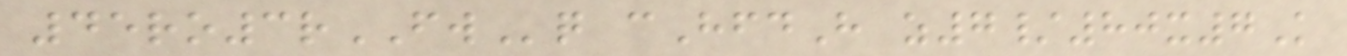45ro3rFWq cHfdH z7/80x7K
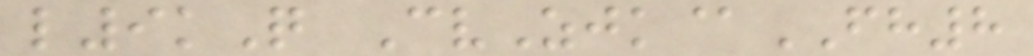l9kQ CvZjk@FH8
